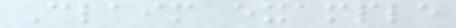Claim example
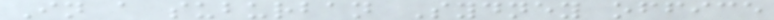In a suburban Sydney office
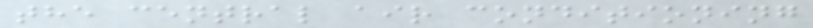the central air conditioning
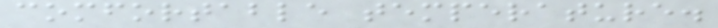comfortable temperature.
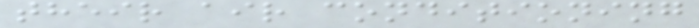their air conditioning
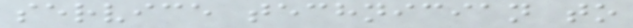service technician to
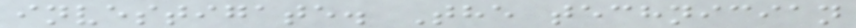investigate. The technician
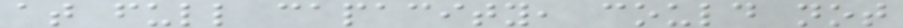at full capacity, could not
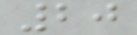20
